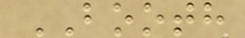BOOTH
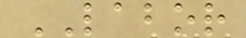LABOR
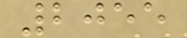2055
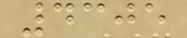4305
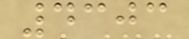4303
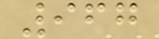967
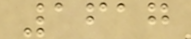1617
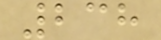238
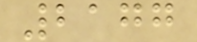2177
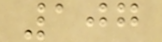107
